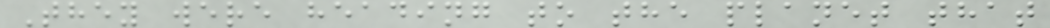They were heading to the planet that
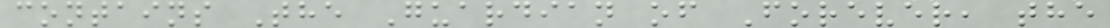contains The Guardian of Forever, the
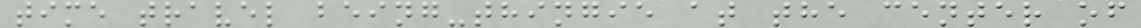time travel being-thingie at the center of
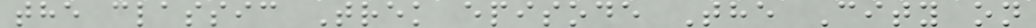the classic Trek episode The City on
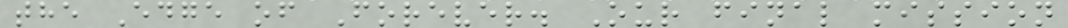the Edge of Forever. Our final mission
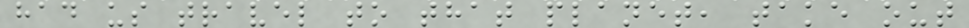had us travel to that planet, take out
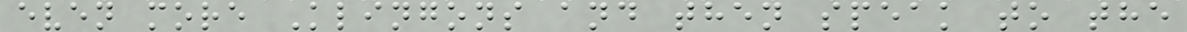even more Klingons and then speak to the
